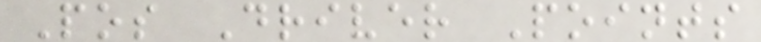Pos Driver Points
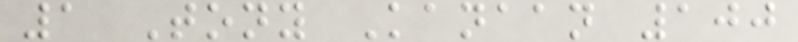1 Tony Kanaan 100
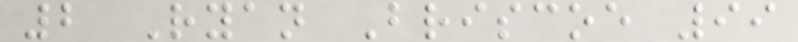2 Ryan Briscoe 99
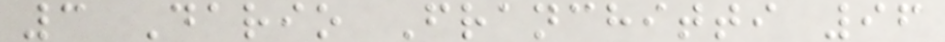3 Dario Franchitti 96
